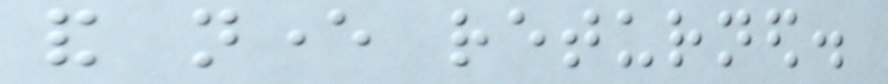and never returned.
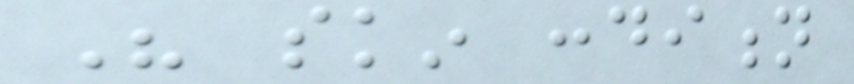His skin condition
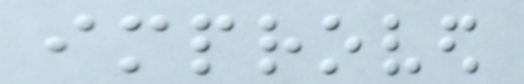improved
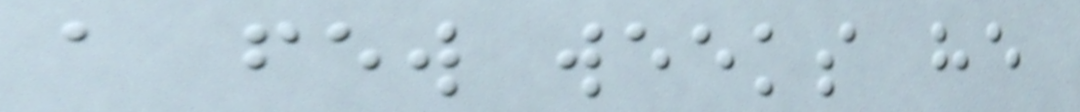a few weeks he
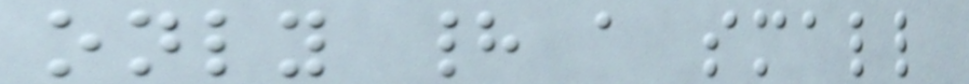only had a small
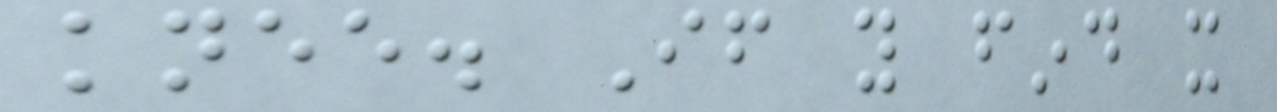knee. If you find it
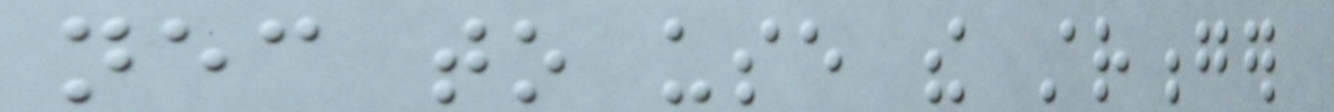necessary to use the stronger
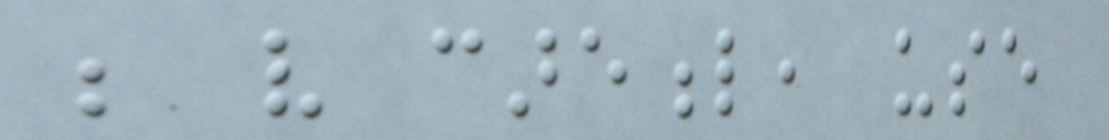be very careful, use
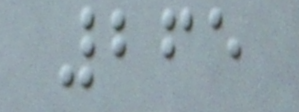265
